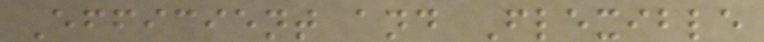Efficient and Flexible
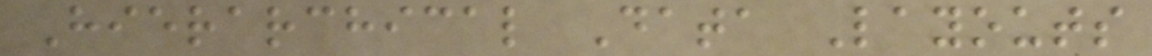Hierarchical Data Layouts
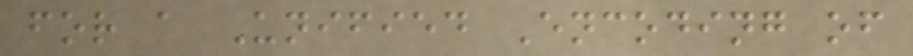for a Unified Encoding of
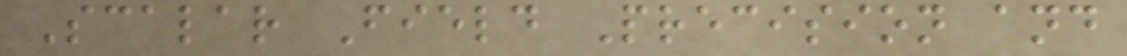Scalar Field Precision and
